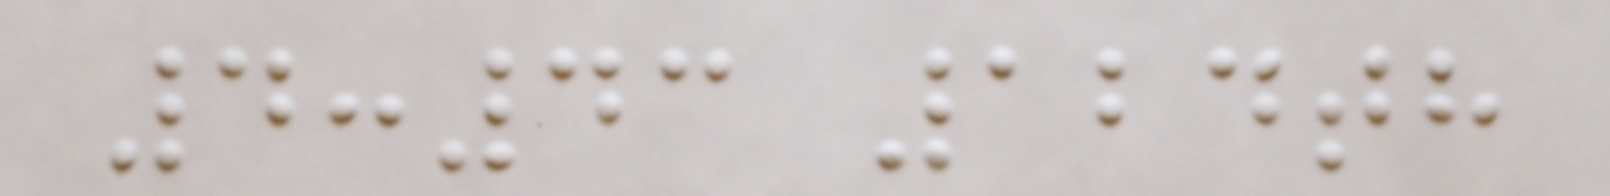4:43 124th
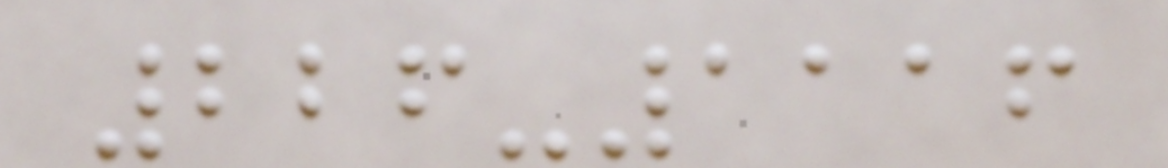226-1116
